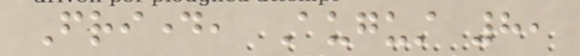Friday, August 8,
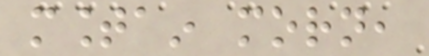mountain morn,
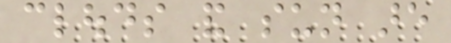clouds and sun are
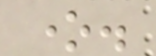one.
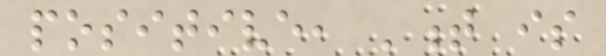positive, 't is
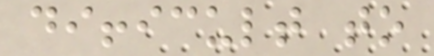difficult to
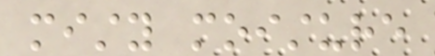misty moisture
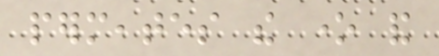permeates the one and
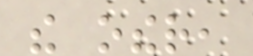the other,
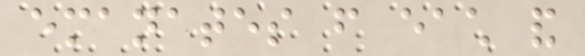emanates from each and
